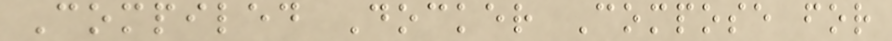Compiled Docker Compose for
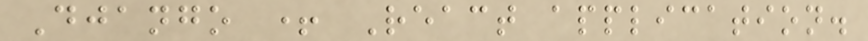Django + React application.
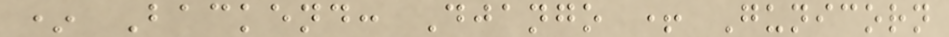* Backend: Django + Gunicorn
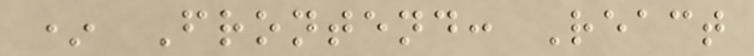* Frontend: React
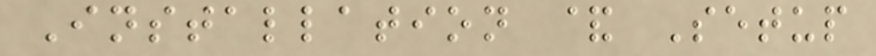Installation & Setup
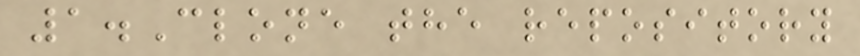1.Clone the repository
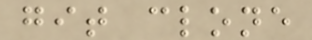git clone
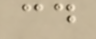cd
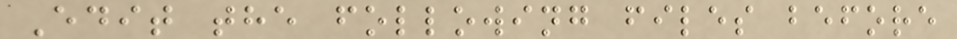Edit the following files before
